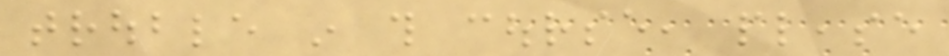trouble in this course, please
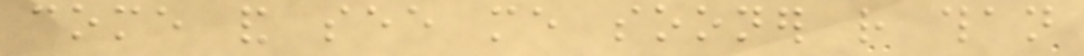come and see me sooner rather than
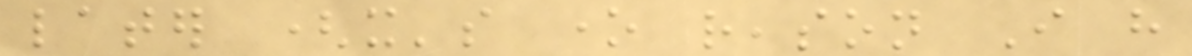later (it's one reason I have
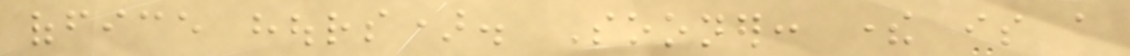office hours). Sooner: there is a
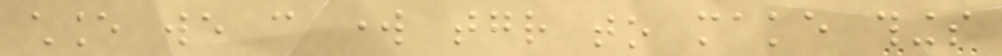chance we can work together to make things
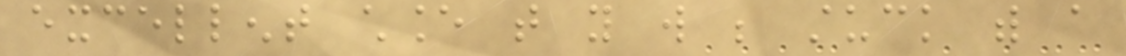excellent chance that you will be stuck with a
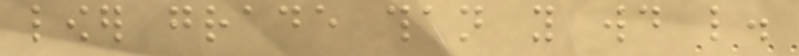lower grade than you would like.
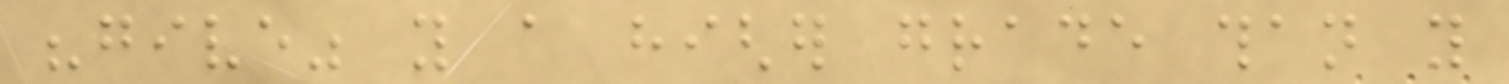"give" you a higher grade than you
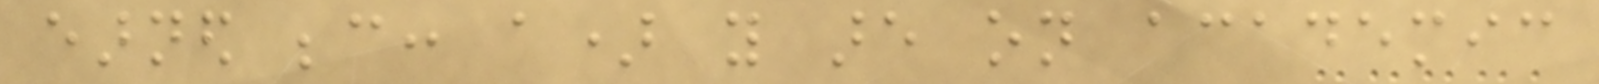earned because: a) you are on academic
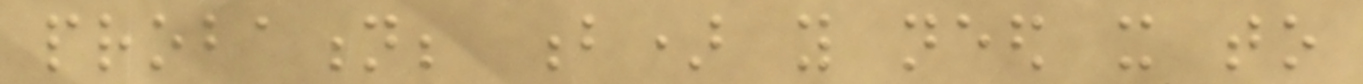probation; b) you need it to
